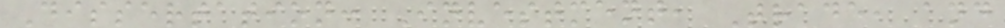Dissertation: Investment, Trade, and
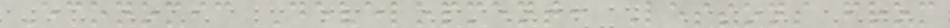Economic Development: Lessons from
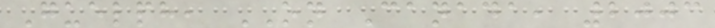Guelph, ON Canada, 2003
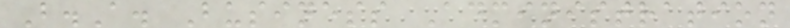B.A. Business Administration
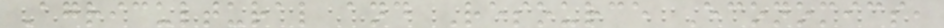Agricultural and Resource Economics,
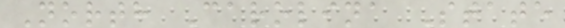North Carolina State
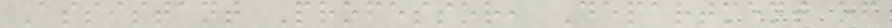Assistant Professor, Department of
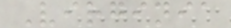Virginia
